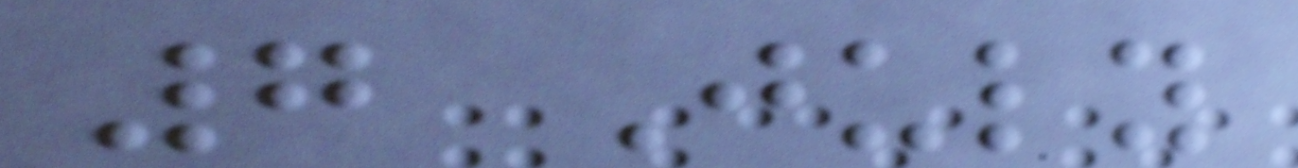7 July
